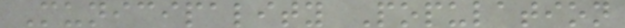Municipality Population
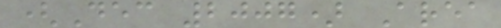(Dec 2007) Area
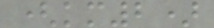(km2)
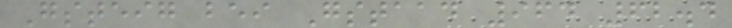Gsteig bei Gstaad 964 62.4
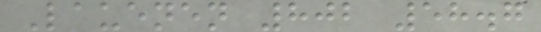Lauenen 802 58.7
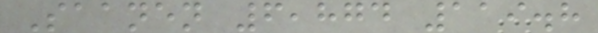Saanen 6,874 119.8
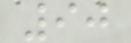90
